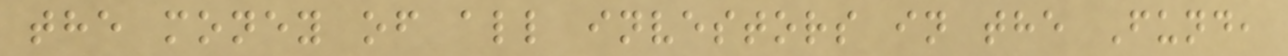the money of all investors in the Fund,
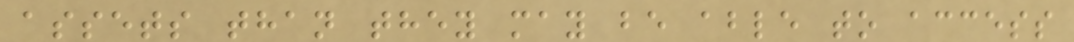assets than they may be able to access
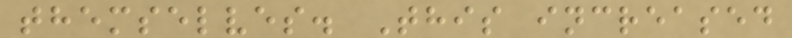themselves. This increased
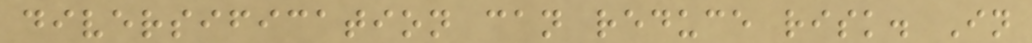diversification can reduce risk. In
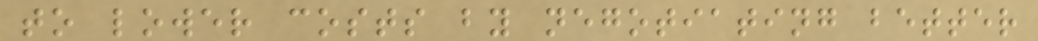to lower costs by negotiating better
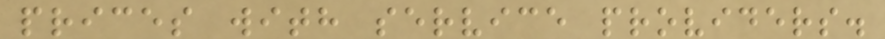prices with service providers.
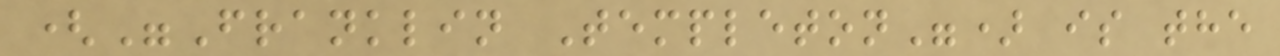("Franklin Templeton") is the
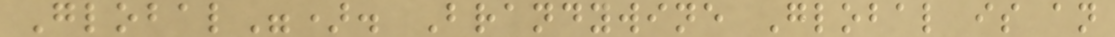Global"). Brandywine Global is an
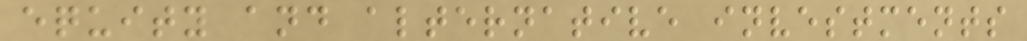equity and alternative investments
